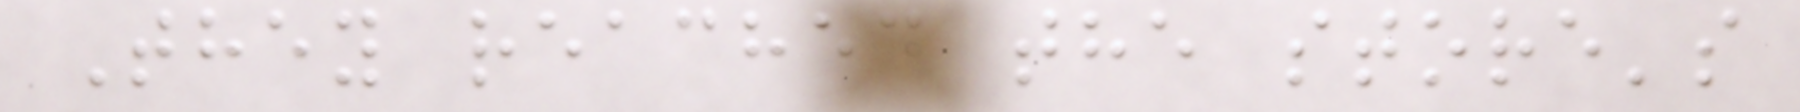They reached the store's
